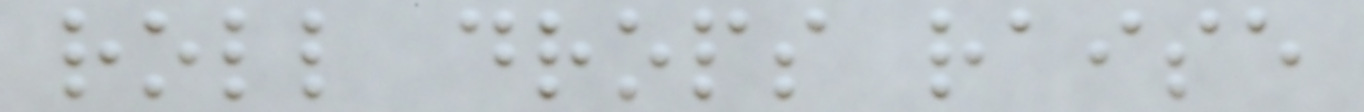roll drops raise
